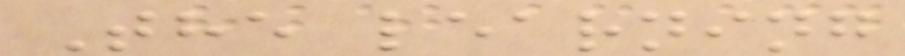The learning
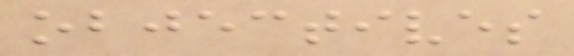objectives
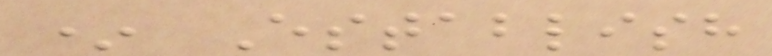* Establish
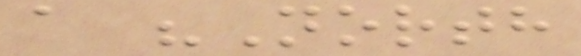a "North
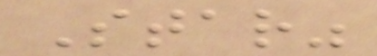Star"
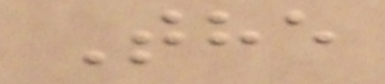The
